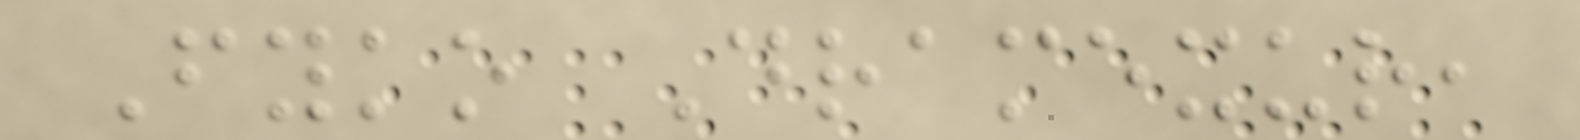Fyko Dramexur,
